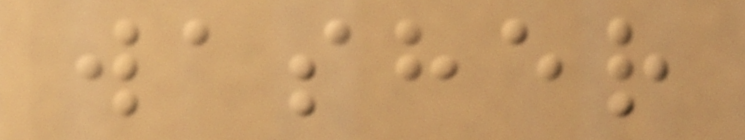washer
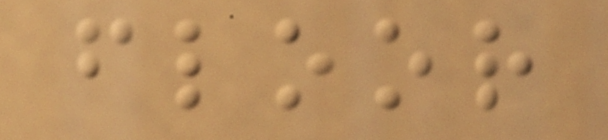floor
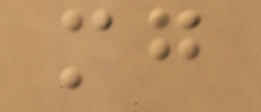mg
